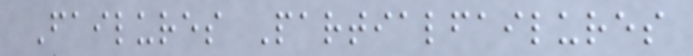Failures Partialfailures
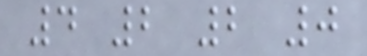4 2 2 0
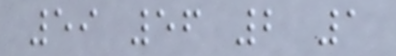59 56 2 1
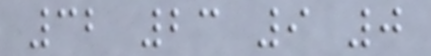32 23 9 0
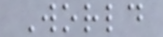World
